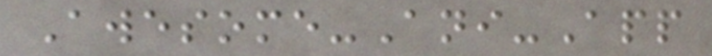Awesome-Ani-App
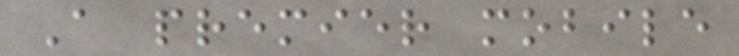A premier mobile
